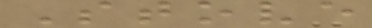Stove
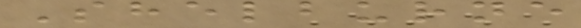Shelburne
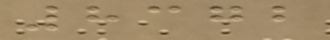8372
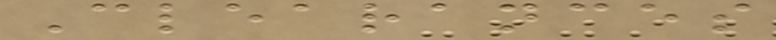Clearances
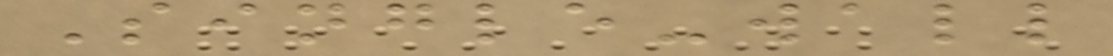Single-wall
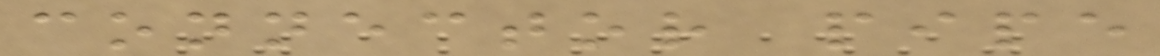connector pipe
